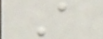A
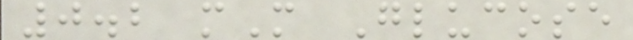0.2 mM Glucose
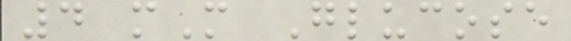4 mM Glucose
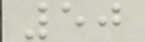50
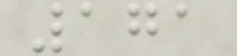171
